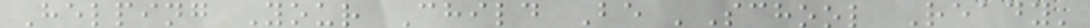Helping Your Child Be 'School Ready'
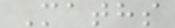Maths
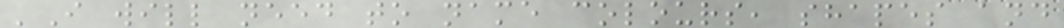'I will need to name colours, shapes and
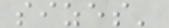sizes'
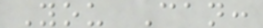You Can:
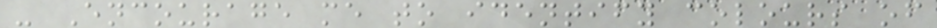- Encourage me to identify colours of
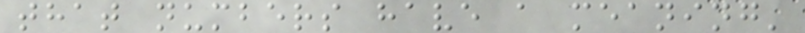that numbers have a meaning'
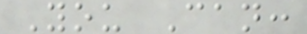You Can:
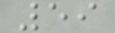59
